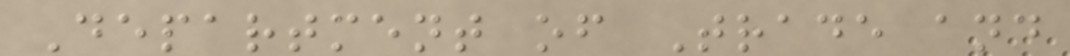Department of Trade and
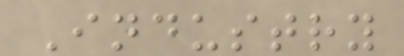Industry
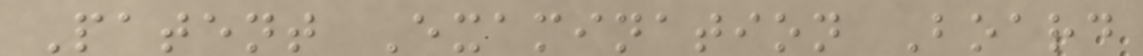Patent Examination Board
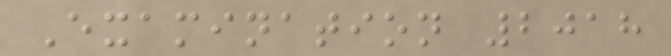Examination 2018
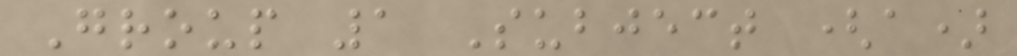Group 1 Subject (a)
